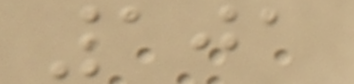101
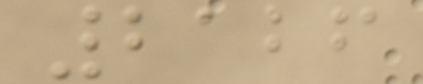2126
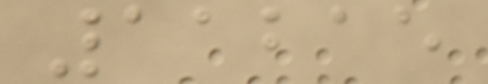11215
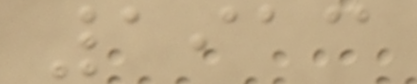1913
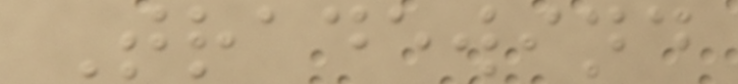Tradewind
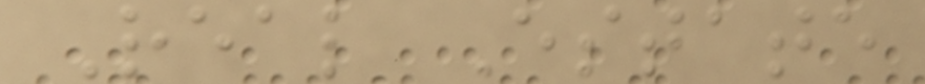Real Estate
